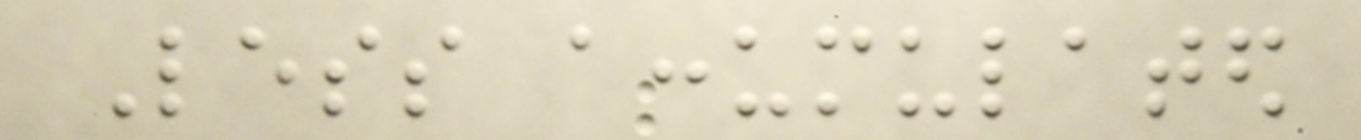Less accumulated
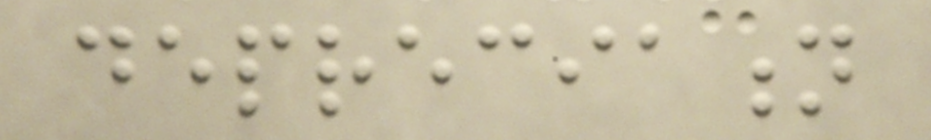depreciation
